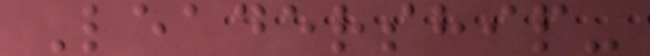Leadership-
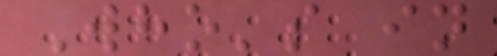Who's in
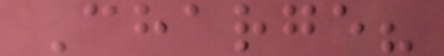Charge?
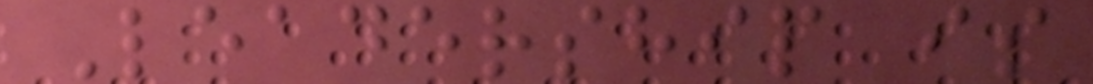Leadership is
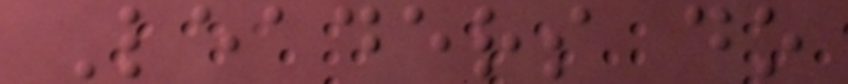Leaders do
